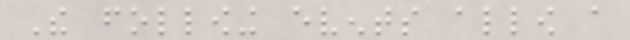The following events allow a
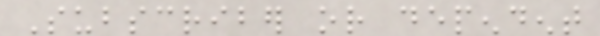Subscriber or dependent
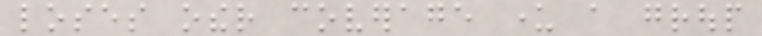loses other coverage under a group
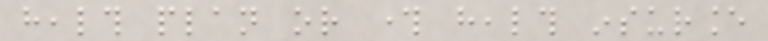health plan or through health insurance
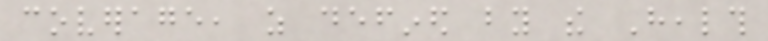coverage, as defined by the Health
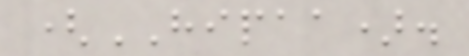(HIPAA).
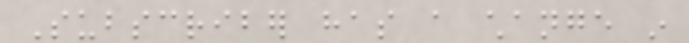Subscriber has a change in
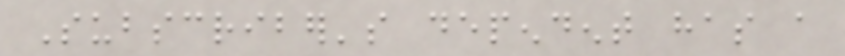Subscriber's dependent has a
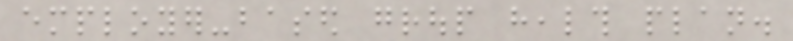employer-based group health plan.
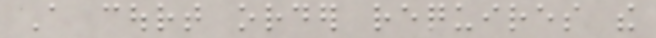A court order requires the
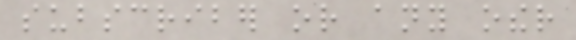subscriber or any other
